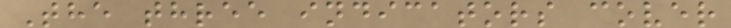The three indicators cover
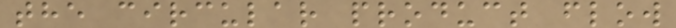the circular product flow
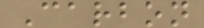Carbon
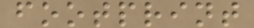footprint
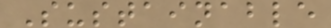Sustainable
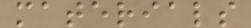materials
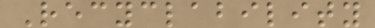Recyclability
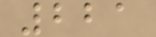221
